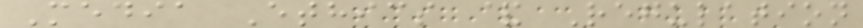Media Ethics & Regulation
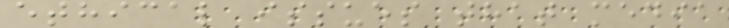ethical issues that media
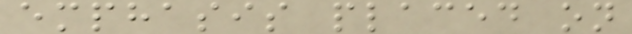emphasis placed on
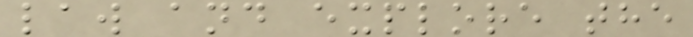law and explore the
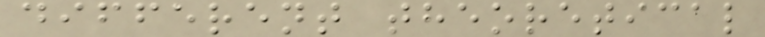different theoretical
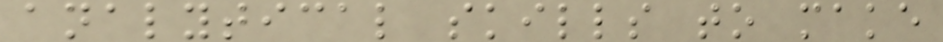analytical skills to make
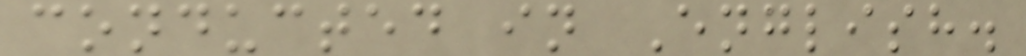conducted in English.
